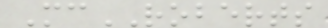McROBERTS
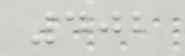402
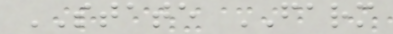STATE FARM
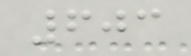603
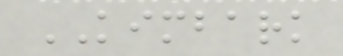KIMBARK
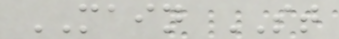MAIN ST
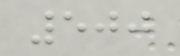500
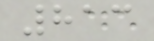813
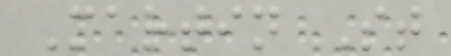Martin St
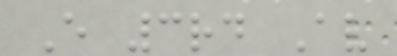E 3rd Av
